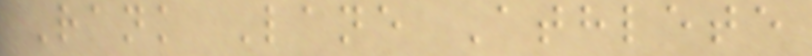Rank Lane Athlete
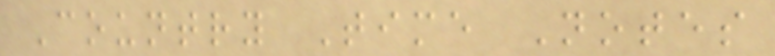Country Time Notes
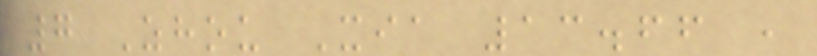7 Zhou Xia 13.66 ,
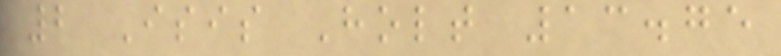2 Isis Holt 13.75
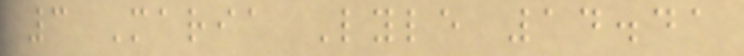3 Maria Lyle 14.41
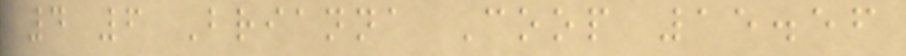4 6 Brianna Coop 15.56
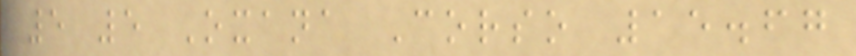5 5 Oxana Corso 15.67
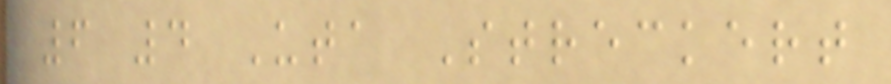6 4 Uta Streckert
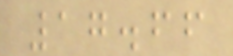17.66
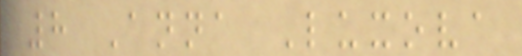8 Anna Luxova
